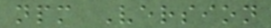npm Version
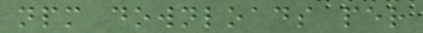npm downloads per
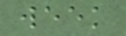week
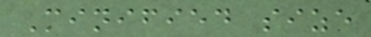Minified size
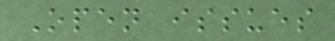Open issues
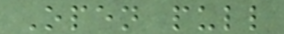Open pull
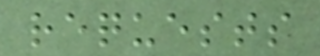requests
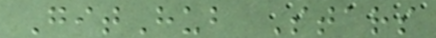GitHub Stars
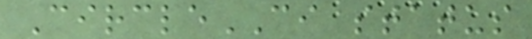CircleCI status
